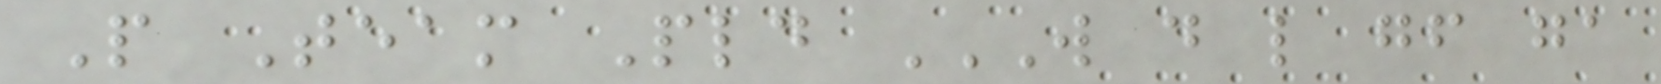P Team Pld W D L GF GA
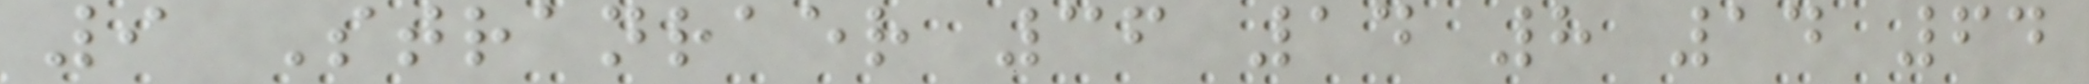9 Stranraer 36 14 8 14 64
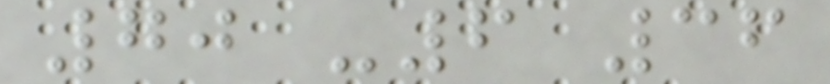70 -6 36
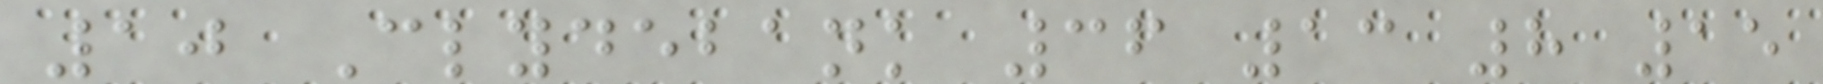10 Clydebank 36 13 8 15
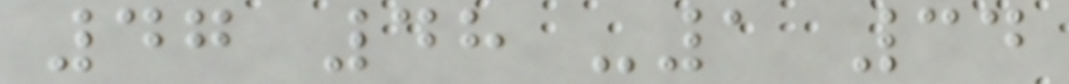47 48 -1 34
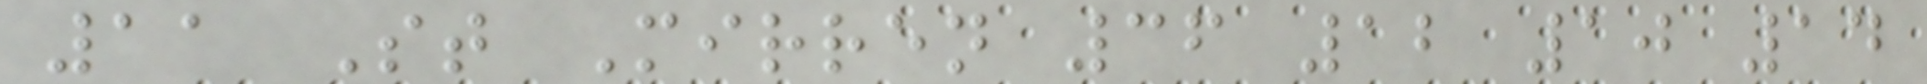11 St Mirren 36 12 10 14
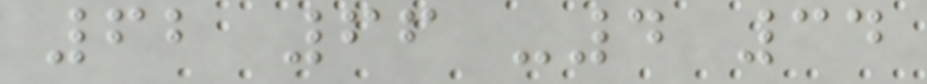62 66 -4 34
